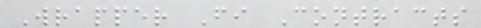Wrapper Fi Contracts
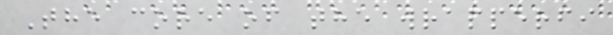The core of the wrapperfi
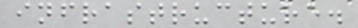infrastructure.
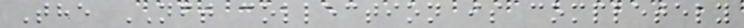The NFT collection is completely
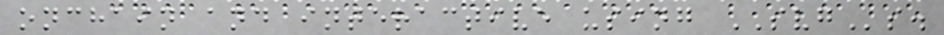onchain and interactive using SVGs.
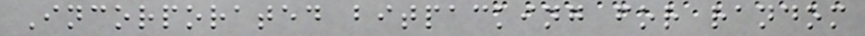Incorporated bitpacking for random
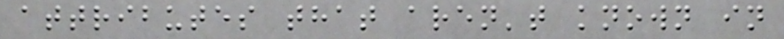attributes that aren't known in
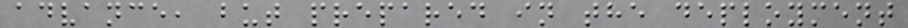advance, but prepared in the deployment
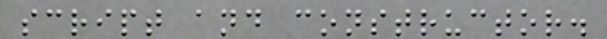script and constructor.
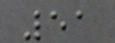51
